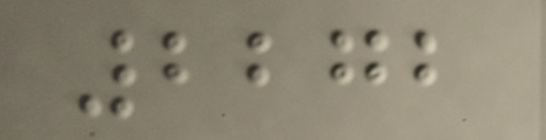2272
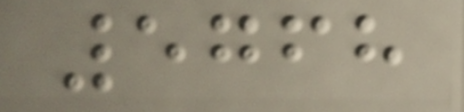5768
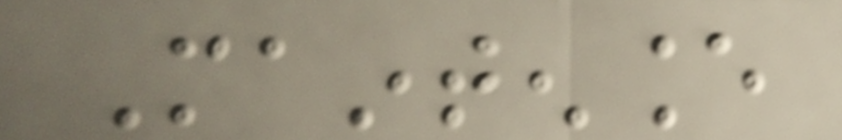Maintenance
